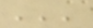'''
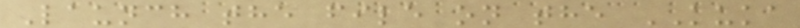Launch the file on the KUKA
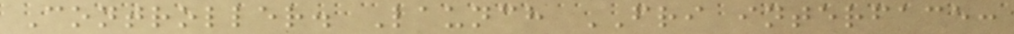Controller. Launch FRI interface:
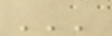'''
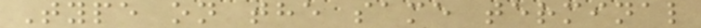Type on the same terminal
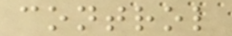control
